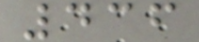436
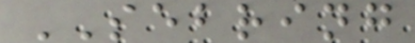SEBRING
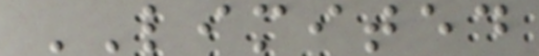LIMITED
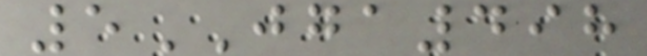5JGA498
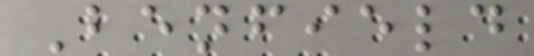Benfield
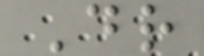Dr
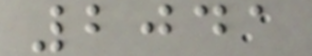2041
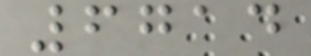6714
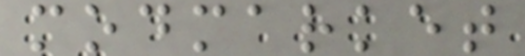modmarket
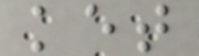ket
